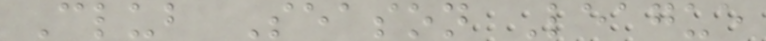Club Season League
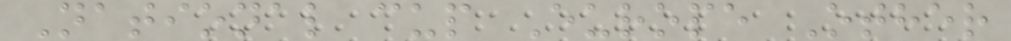National cup Europe Other
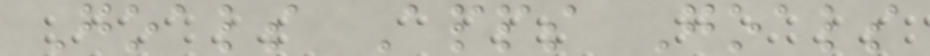Goals Apps Goals
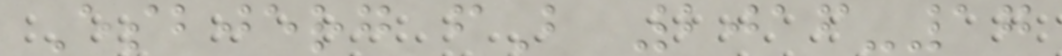Esbjerg fB 2016-17
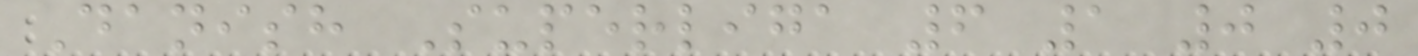Danish Superliga 6 1 0 0
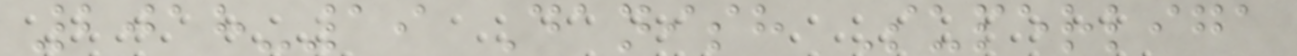2018-19 Danish Superliga
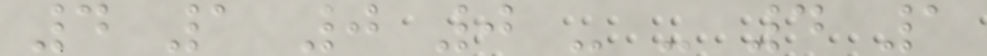4 1 0 0 - - 4 1
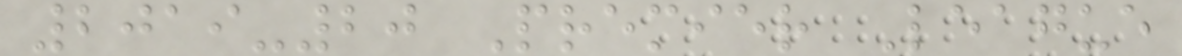2019-20 Premier League
